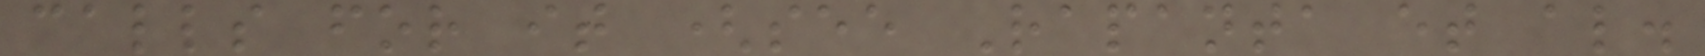calls for it (see Rapanta et al.
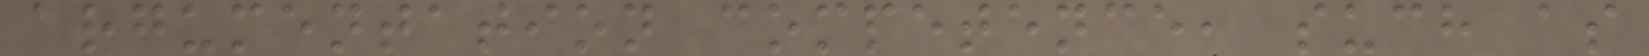argumentation competence, such as
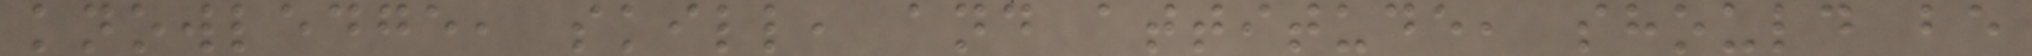knowledge, skill, and attitude, should be
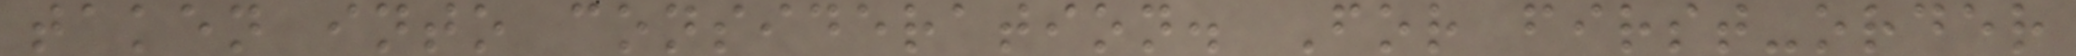taken into consideration. For first-order
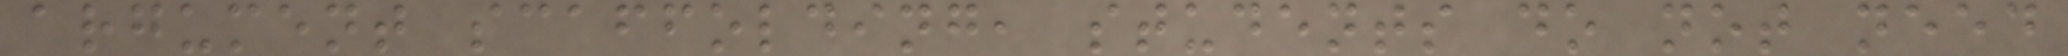argument scaffolding, students do not need
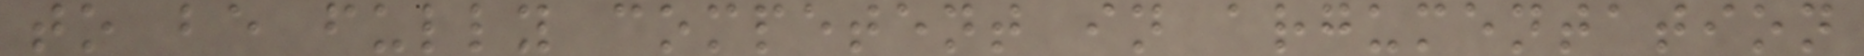to be fully competent in argumentation
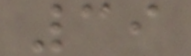39
